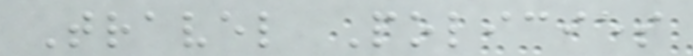Travel Policies
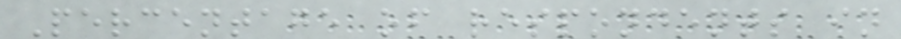Percentage of respondents in
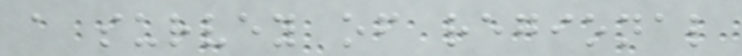a survey of regional
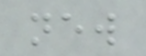new
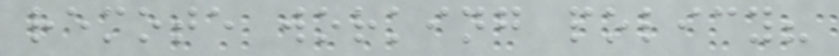remote working policy?
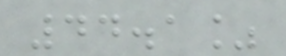44.1%
